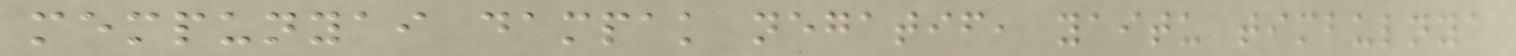mempunyai dampak negatif, yaitu timbulnya
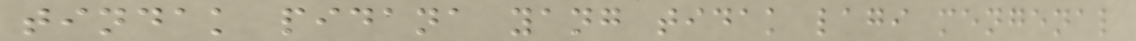tindak pidana yang tidak lagi mengenal
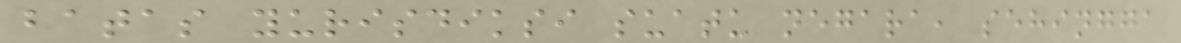batas yurisdiksi suatu negara, sehingga
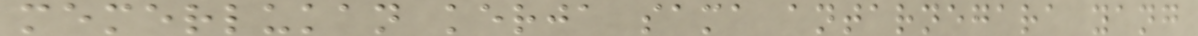memerlukan kerja sama antarnegara yang
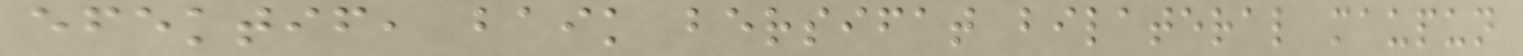efektif, baik bersifat bilateral maupun
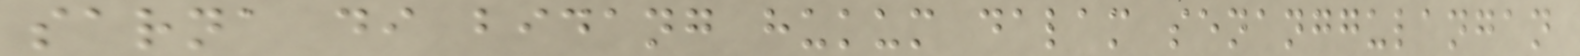sarna di bidang hukum dalam senanggulangan
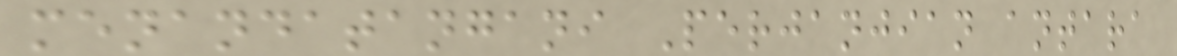menandatangani Perjanjian antara
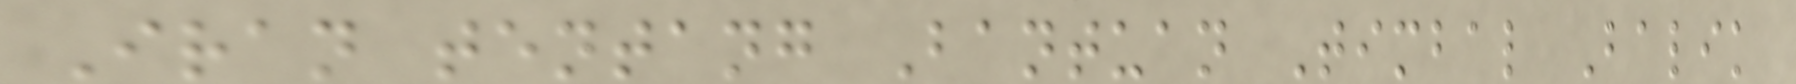Iran tentang Bantuan Timbal Balik
